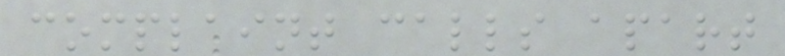complaint calls apart
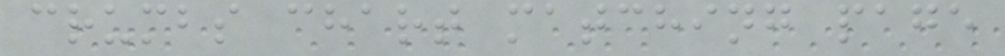crumbs chart matching page
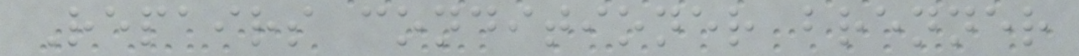Repairs conditioner brenner
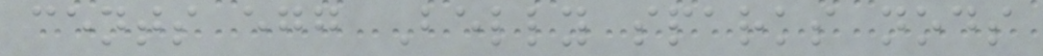cents egg Belly sparks nods
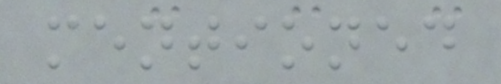mentioned
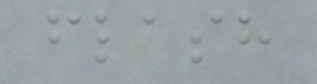flash
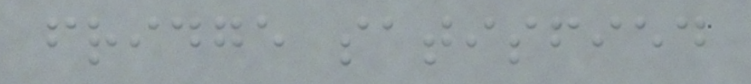fridge satisfied
